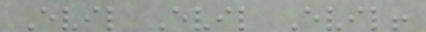Evil Evil Evil!
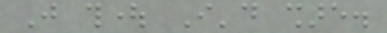Just thought I'd share.
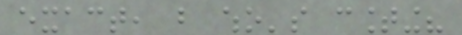exact, but who's counting?
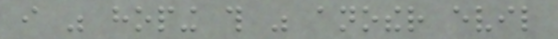i was hoping this was another evil
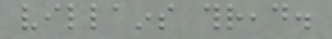villains thread.
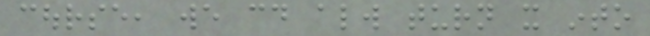course, we could always turn it into
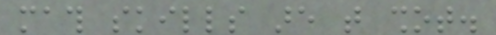math skills are that shot.
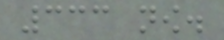333 now.
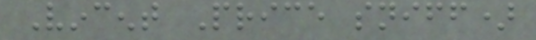Vincent Price sniff)
